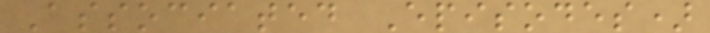Associated Episodes)
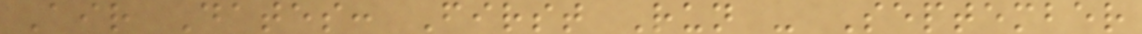Air Dates: First Run - September
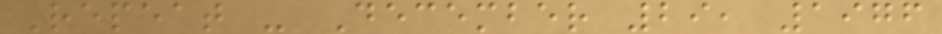Repeat - December 29, 1976
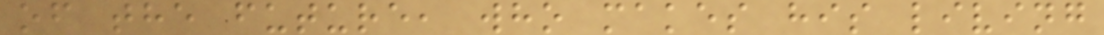of the future, who makes his living
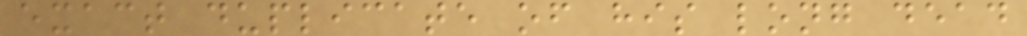exact duplicate of his long dead
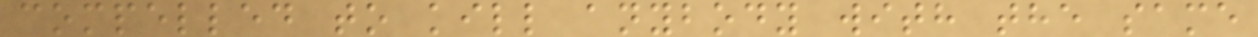compelled to kill anybody with the same
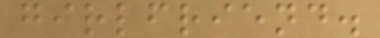girlfriend.
